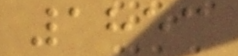1853
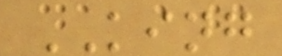KING
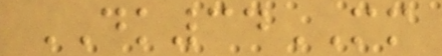DK34MM
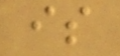is
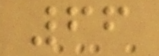66
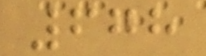678
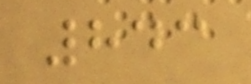843
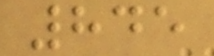845
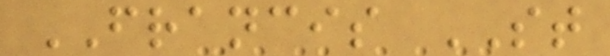FRANCIS ST
